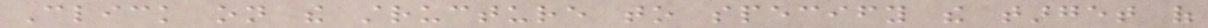Click on the structure to specify the target of
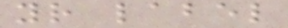your label
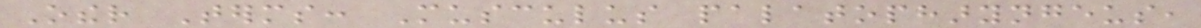Other Terms: Musculus palatopharyngeus,
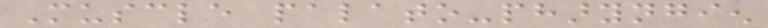Muscle palato-pharyngien
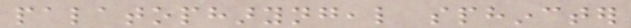palatopharyngeal sphincter
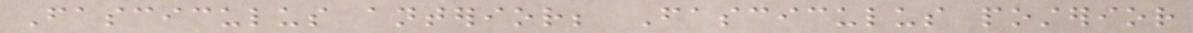Fasciculus anterior; Fasciculus posterior
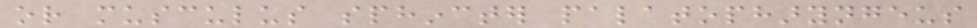or musculus sphincter palatopharyngeus
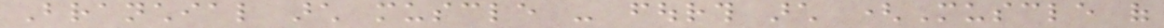Branchial arch muscle - fourth arch (Muscle of
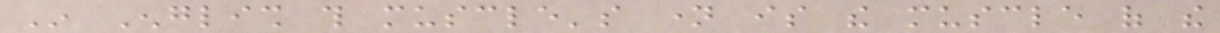In English this muscle's name is the muscle of the
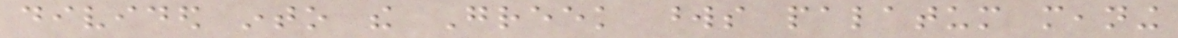divided into the Greek words palatum meaning
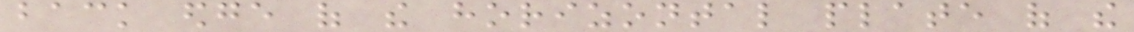back edge of the horizontal plate of the
